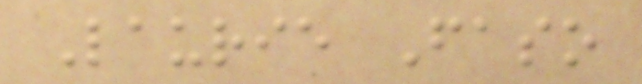Laurie Faso
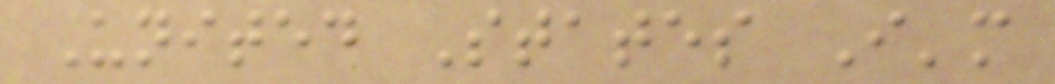United States I'm
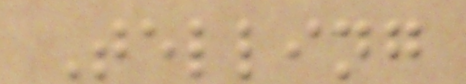Telling
